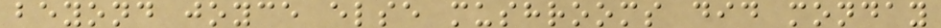beyond joyce else mushrooms did monday
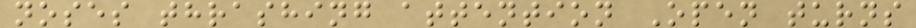noses thrashing attention Open turns
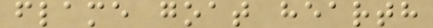flame goat hearth
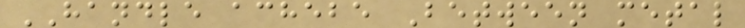HANDLE achebe Between metal
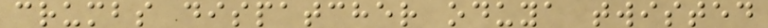crumbs dispatcher oduya twisted
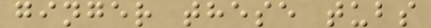ginger these tubs
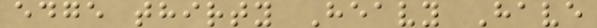edge thirty Heavy Have
